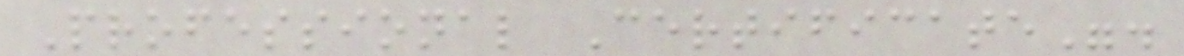Professional Certificate".
